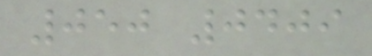050 0409
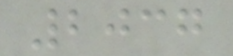2037
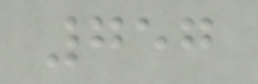757
